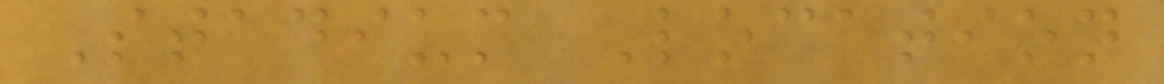Stadium Location
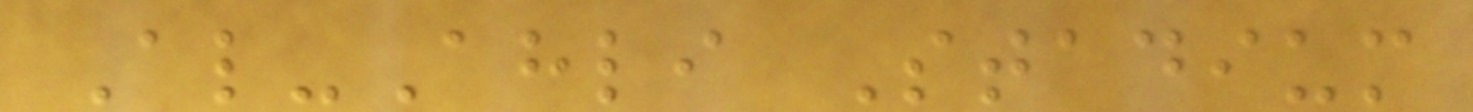Al-Ahli Stadium
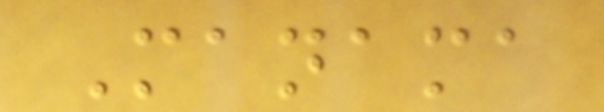Manama
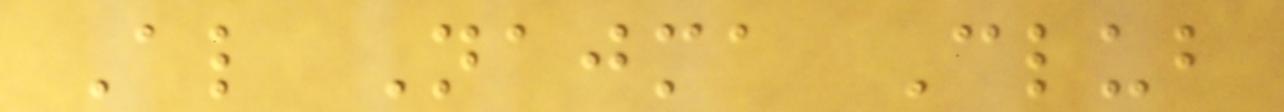Al Najma Club
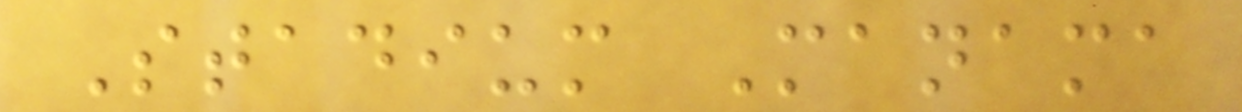Stadium Manama
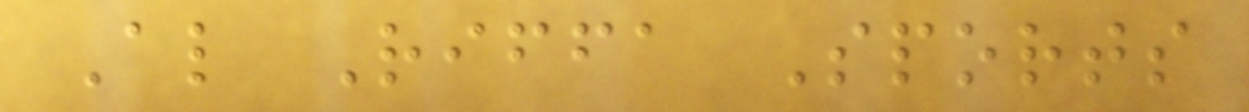Al Riffa Sports
